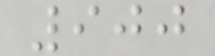900
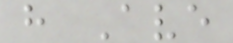h Ave
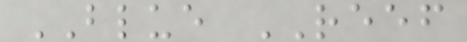BLUE REEF
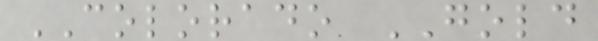COLORADO GOLD
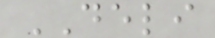DELI
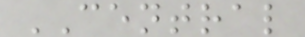CENTRAL
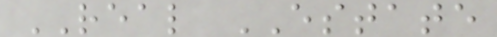REAL ESTATE
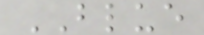BLUE
